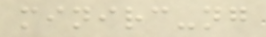minirc-ng
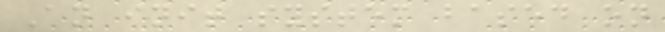An init system based on
